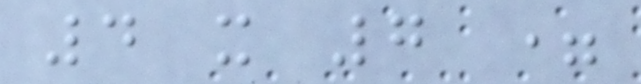4 x 7 =
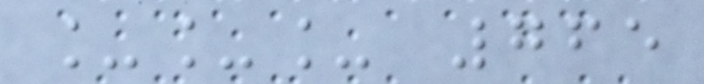___ 765
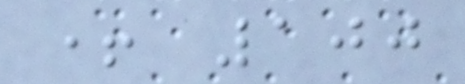+ 100
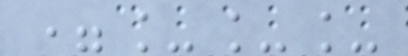=___
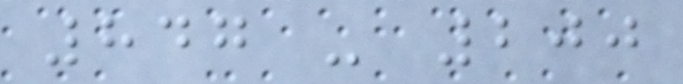847 - 200
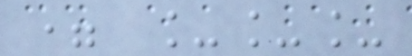= ___
